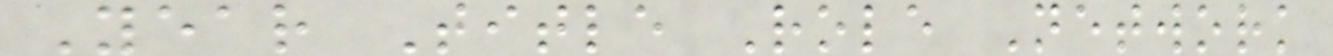Year Title Role Network
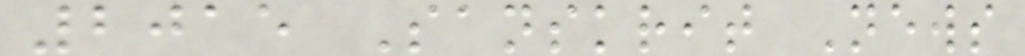2015 Sanskrit News
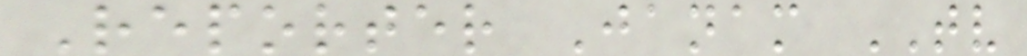Reporter Janam TV
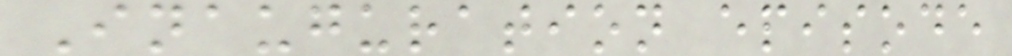Inauguration episode
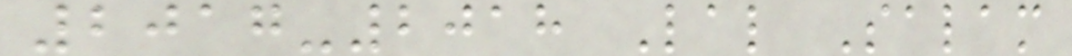2017-2018 Lal Salam
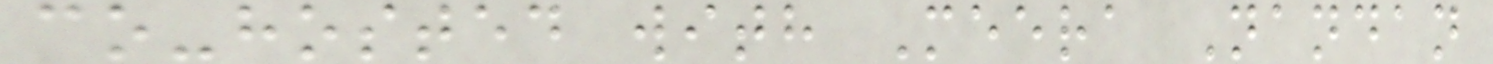co-hosted with Meera Nandan
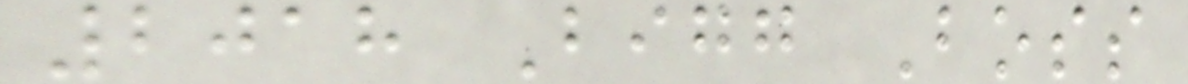2018 Bigg Boss
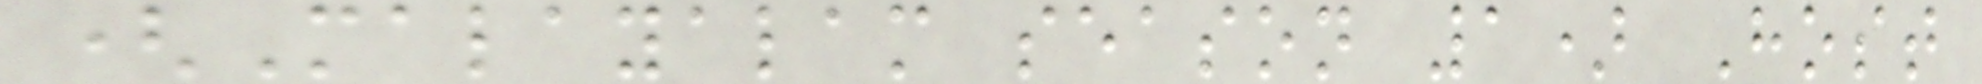(Malayalam season 1) Host
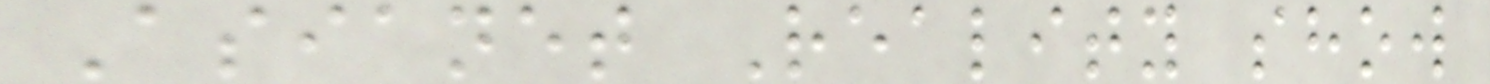Asianet Reality show
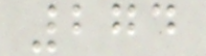274
